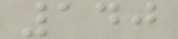140
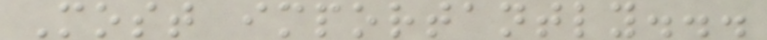Most importantly...
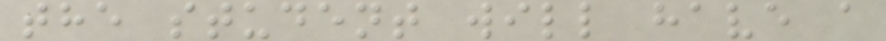the student will have a
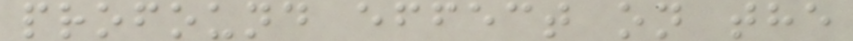profound effect on the
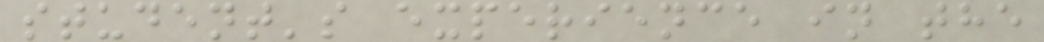student's experience in the
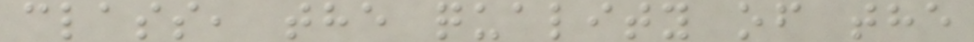class, the quality of the
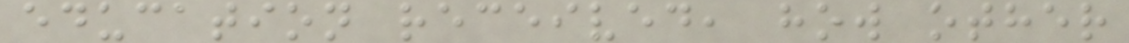education received, how other
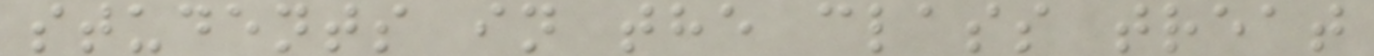students in the class treat
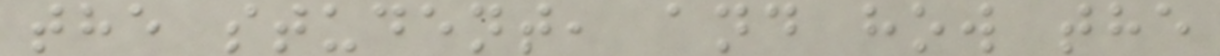the student, and how the
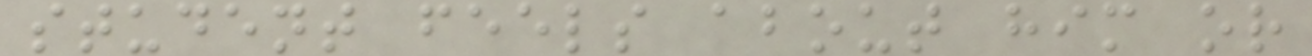student feels about him or
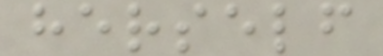herself
